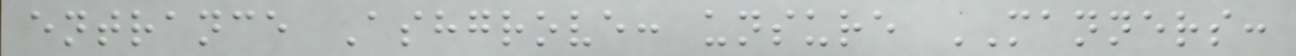entrance Ashgrove: unsure MANNERS:
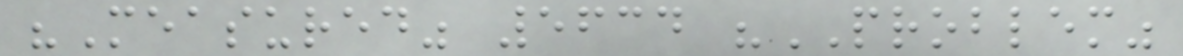"Measured" 5634 "PROBLEM"
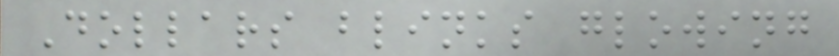Dollars blinks glowing
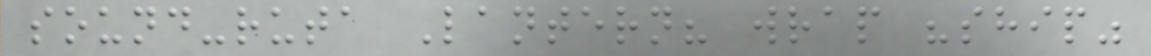sound-ruta Lantern? wrap "ship"
